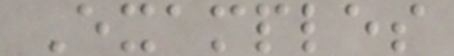Examples
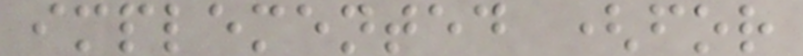implemented (for
